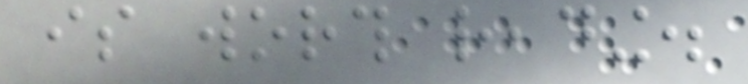is worth reading.
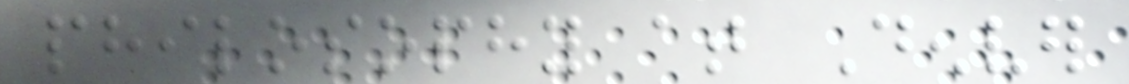philosophy at Denver
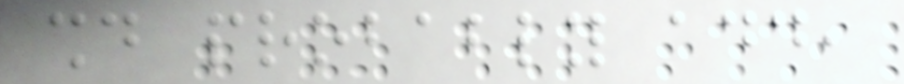should probably add,
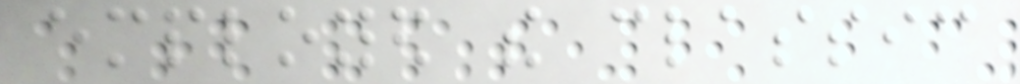employed the classic
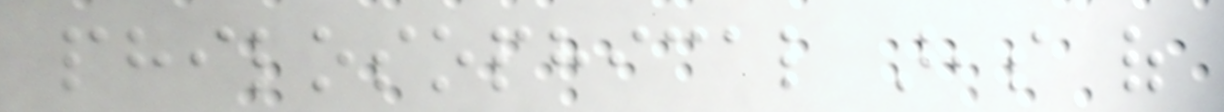philosophical areas of
